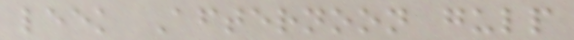leek Afternoon gulp
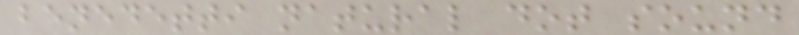benedetti natural dot sound
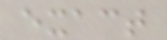exact
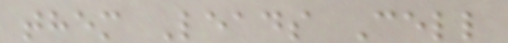them Leads Cell
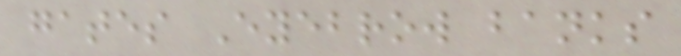gates Eyebrow banks
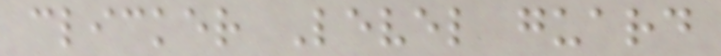clicker Level guard
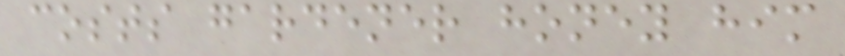costs gardener honey him
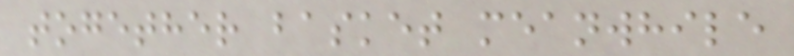together basket meanwhile
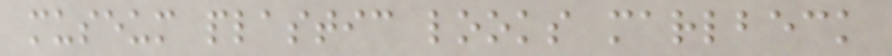museum plastic looks marlbeck
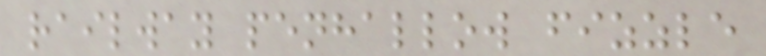railway penhallow fizzle
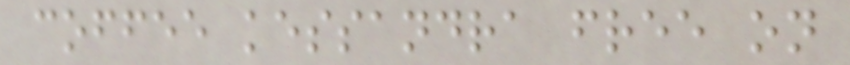coffee kessandra free on
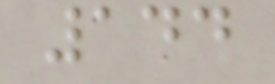144
